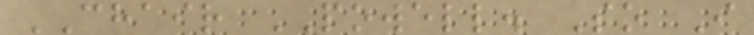CHAIR POWELL. So I
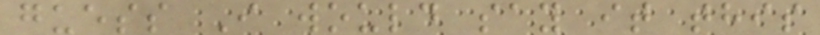guess I would say it this
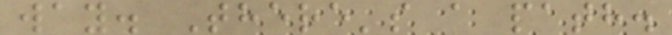way. There's a path.
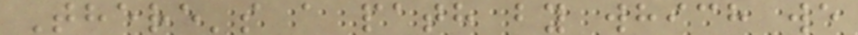There's a path by which we
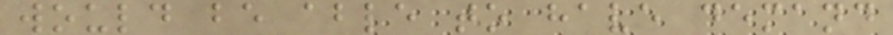would be able to have demand
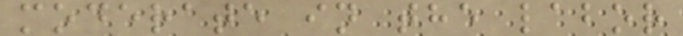moderate in the labor
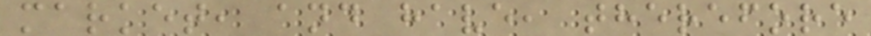market, and have, therefore
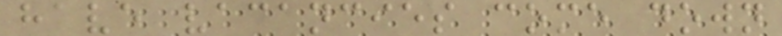have vacancies come down
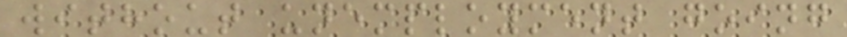without unemployment going
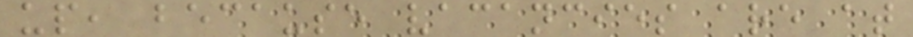up, because vacancies are at
